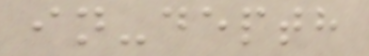in-depth
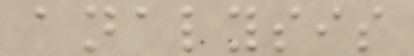analysis
